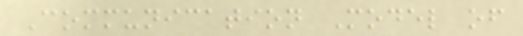Communication Model of
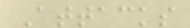Attacks
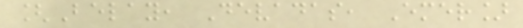[Belay, Devadas, Emer]
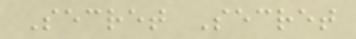Secret Secret
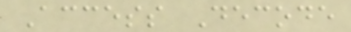Access Decode
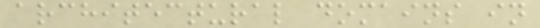architectural domains in
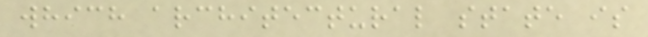which architectural state is
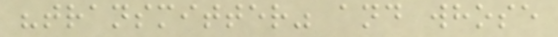"transmitter" and whose
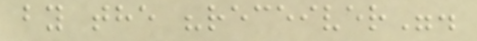by the "receiver".
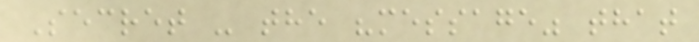Secret - the "message" that
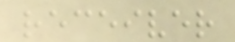receiver
